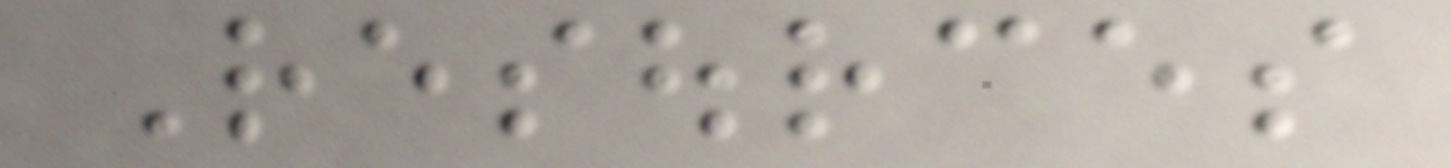Resources
